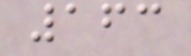163
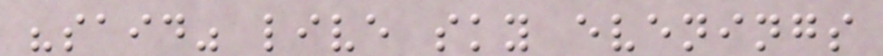"said" live sky evenings
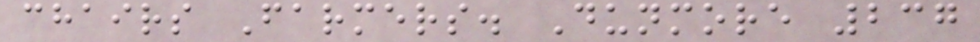chairs Farmers. Dunmore 237
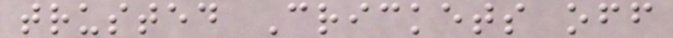trusted Crickets off
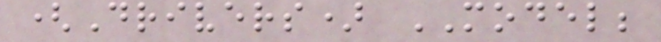(Drivers) MODEL;
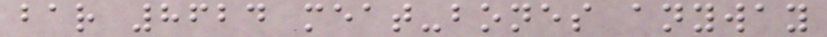bar 8624 meat-bones anyway
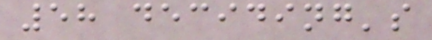58 deciding's
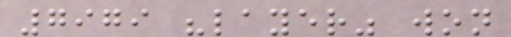7979 "layer" won
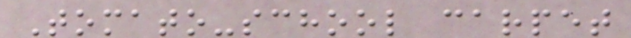Tomato-school carpet
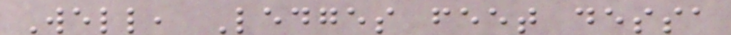Well, Ledges feet dessa
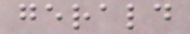gerald
